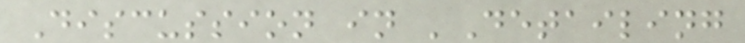Discussion in 'Detailing
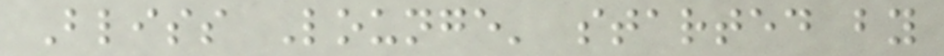Bliss Lounge' started by
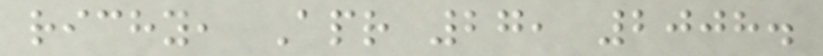richy, Apr 27, 2008.
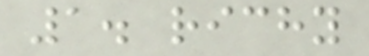1. richy
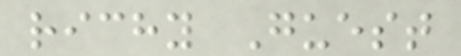richy Guest
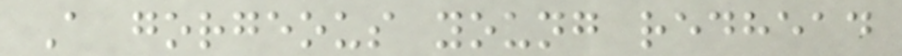A gorgeous young redhead
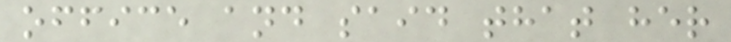office and said that her
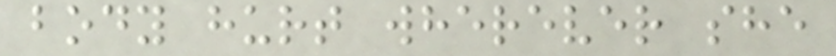body hurt wherever she
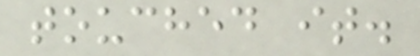touched it.
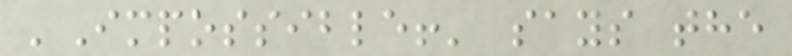'Impossible!' says the
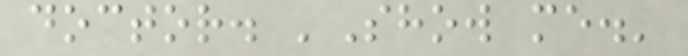doctor. 'Show me.'
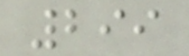299
